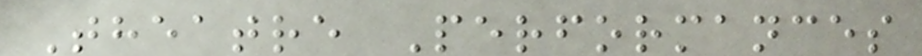Theatre Performances
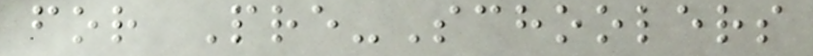for Pre-Schoolers
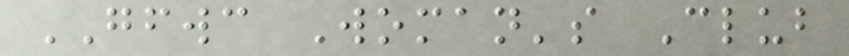GFWC Woman's Club
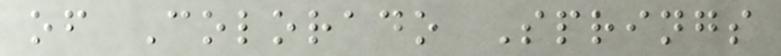of Colorado Springs
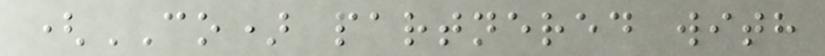(CO) partnered with
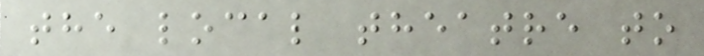the local theatre to
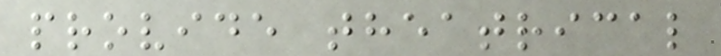provide theatrical
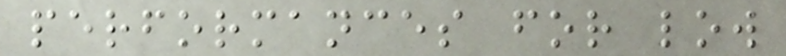performances for low
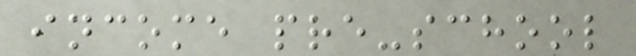income pre-school
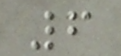6
